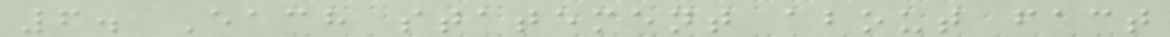6. Each statement about fact
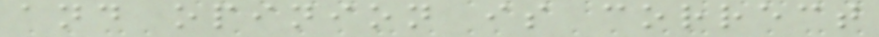and opinion is correct
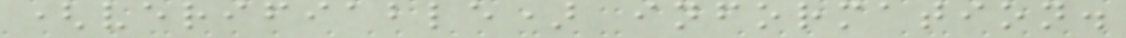(verifiable) information.
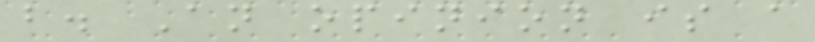b. An opinion is a
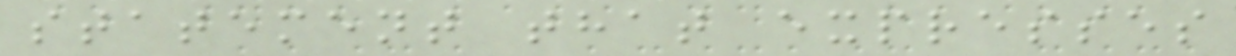statement that expresses
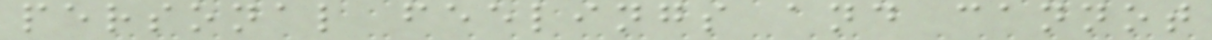personal feelings and cannot
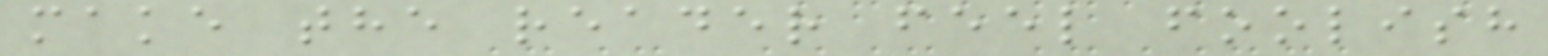make the reader feel foolish
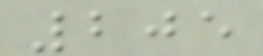205
